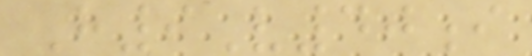H9V40i
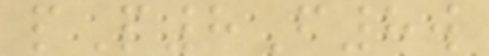pP8F8w
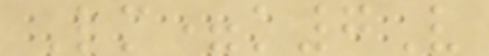Lm=k7V
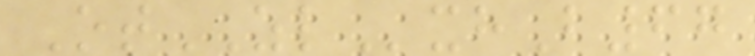OtZLxhB67
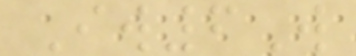Iw6W
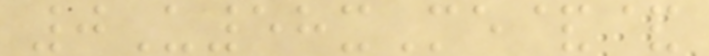0U58xMe&&
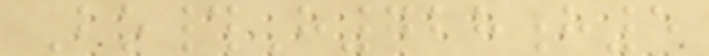Bo#H728h5
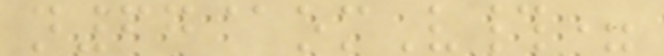n67@omV#=
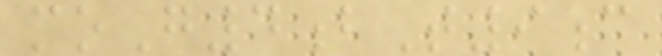moG4bT9c
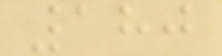180
